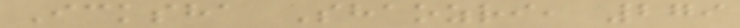Icksha Shaozri, 279
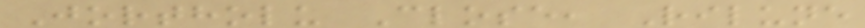Jortholu Close, Rilune
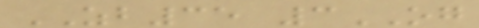ZB35 3OG
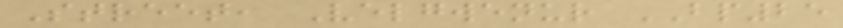Street, Velgwenur BP25
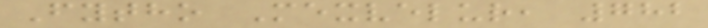Fytho Mexvelur, 782
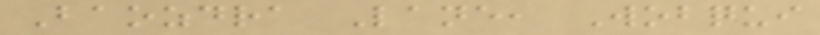Baozdra Lane, Wobqui
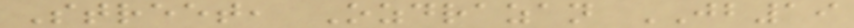Street, Ozdrazan JB19
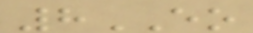8EO
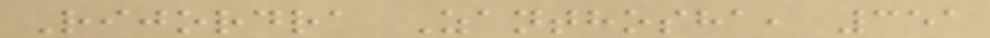Rijordra Zanthosha, 351
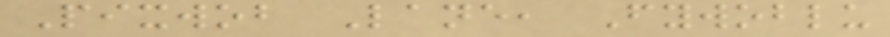Pixwob Lane, Fywoblu
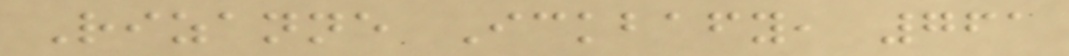Rizanne Ickbafy, 761
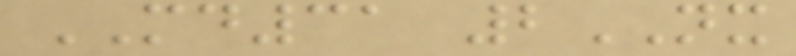MD31 2NX
